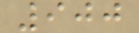900
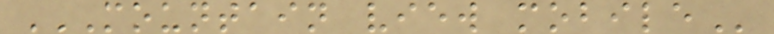MOUNTAIN VIEW MOBILE
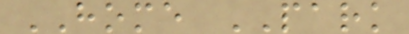HOME PARK
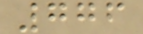776
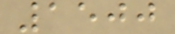1500
